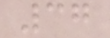37
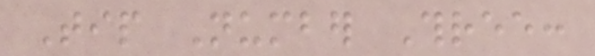Tip Number Three:
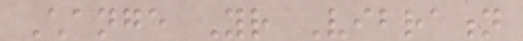Change Your Vibration
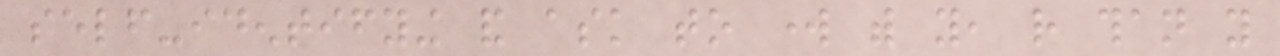self-identifying and ask to work with you, rather than you
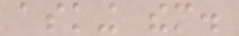asking them.
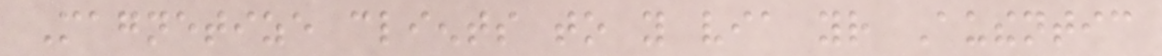Magnetize clients to you via your Authentic
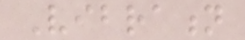Vibration
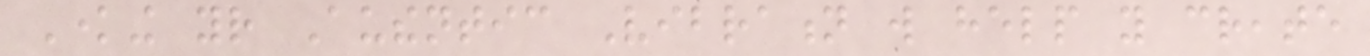Knowing your Authentic Vibration will help you create
